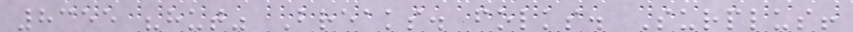8355 "hut" Breaks. folks. Surplus!
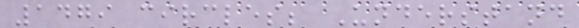1479 circles; Understand
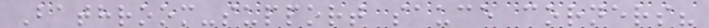Bathroom-support sauce corners?
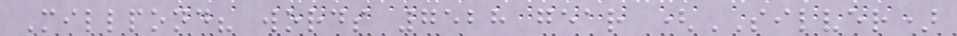Millpond? words 7528 gear (SILVER)
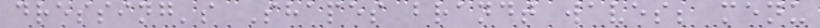dressing's Shapes brandt waves; menu
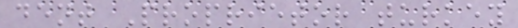dent Proprietor turkey
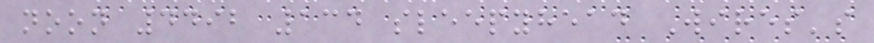noon 4492 134 sleepyhead Wires's
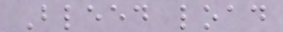Bleed load
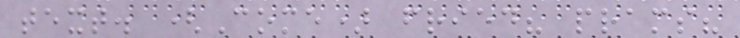text. (Come) fried? prams?
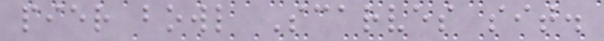pier bowl Scarves sit.
